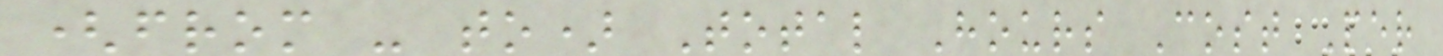(from - to) Total Hours Cost Per
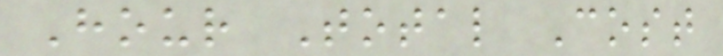Hour Total Cost
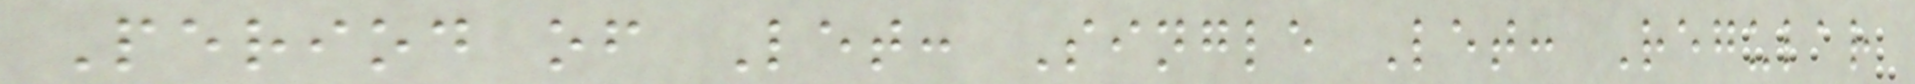Period of Let: Single Let: Regular
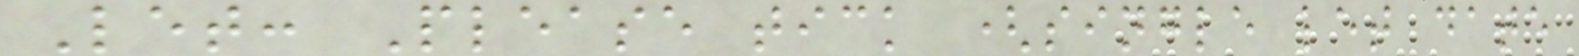Let: Please tick (single let date
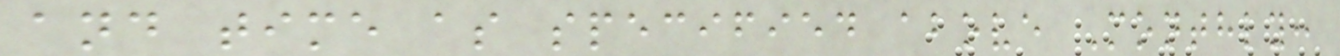and time as specified above Monthly:
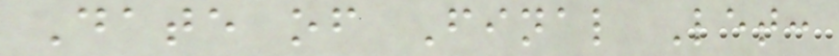Date of Final Let:
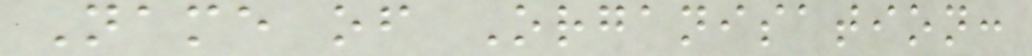Name of Organisation:
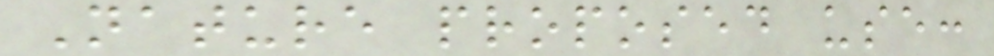Nature proposed use:
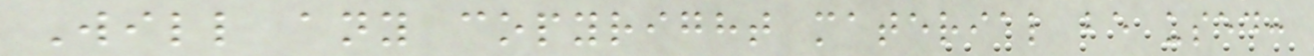Will any copyright material be used:
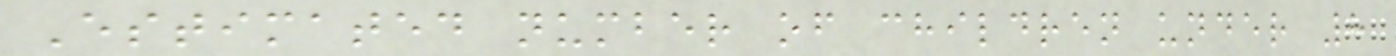Estimated number of children under 8
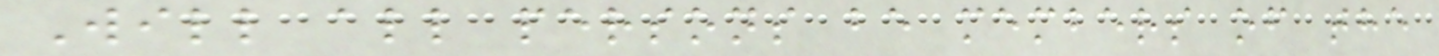Will all persons be members of the
